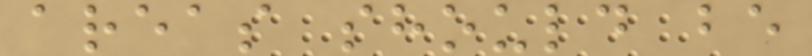areas should be
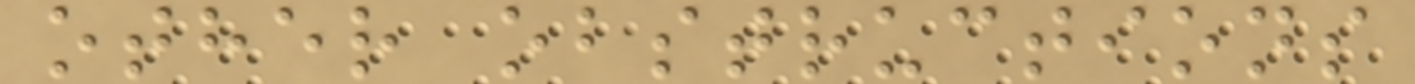other obstructions
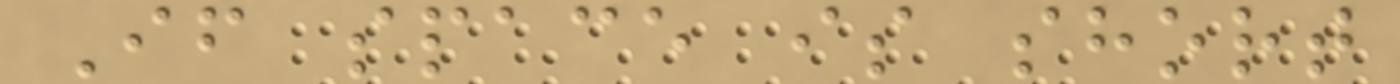If space is short
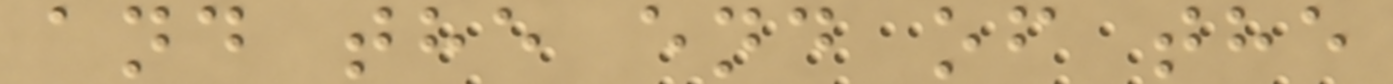and the end of the
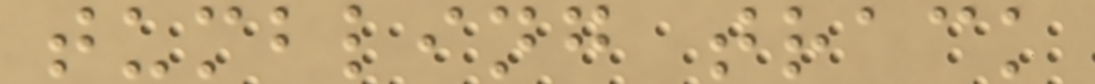tumbling track
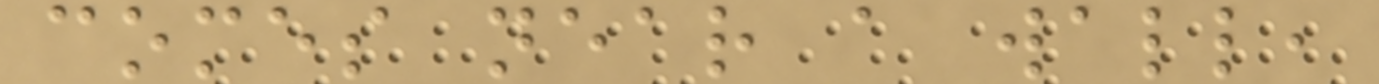comes near a wall,
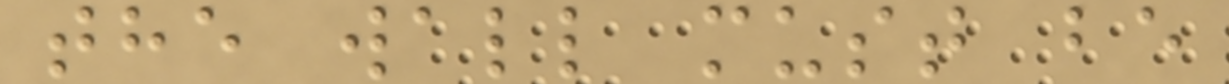the wall must be
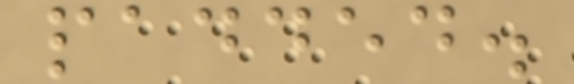padded.
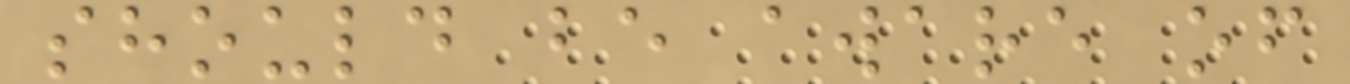should be aware of
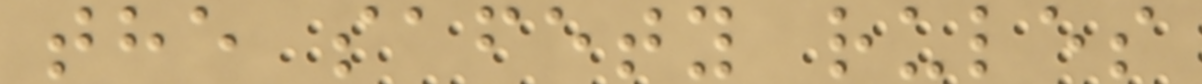the safety rules
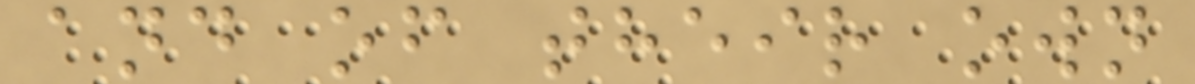and of their own
